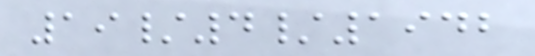19/4/1942
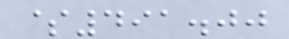$491.00
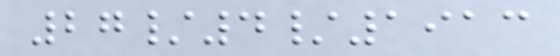27/4/1913
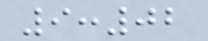9:02
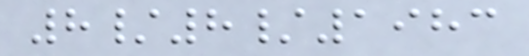8/8/1983
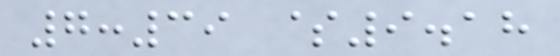7:39 $9.18
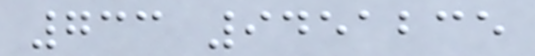733 9451235
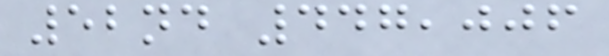52nd 447,006
